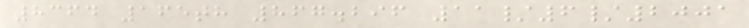8364 165th 867.296 11/6/2001
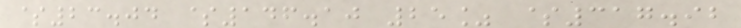$23.04 $146.10 25% $317.92
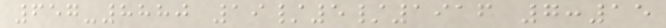657-8880 19/5/1916 7:15
